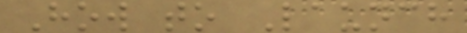How to Launch
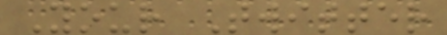Your Twitter
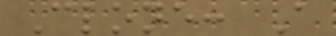Clone: A
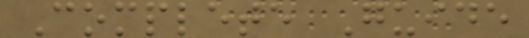Complete Guide
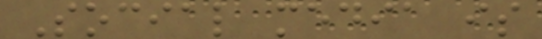Social media is
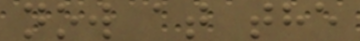now at the
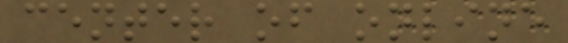center of online
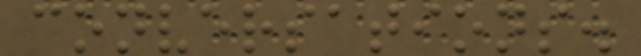conversations.
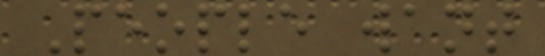People want
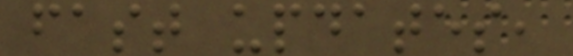fast updates,
